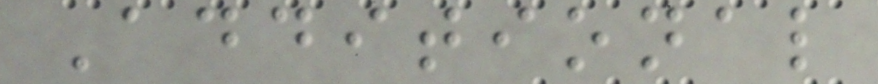Additional
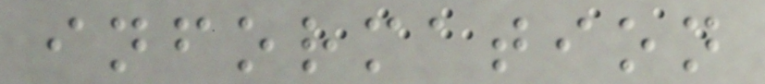information
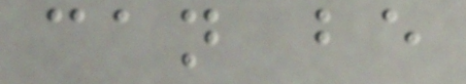can be
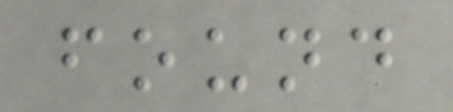found
